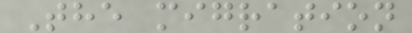The migration
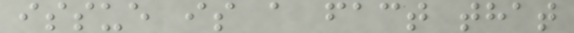issue is a fact that
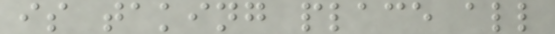is taking place all
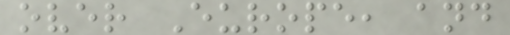over Europe, and
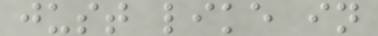just like in
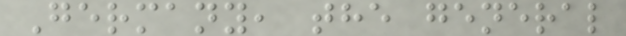Germany, the general
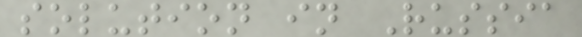solution in Russia
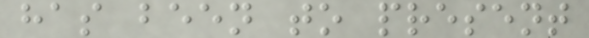has been to present
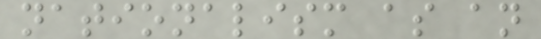nationalism as an
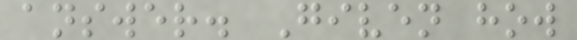answer. Given how
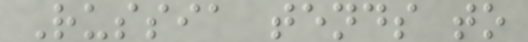Russia tends to
